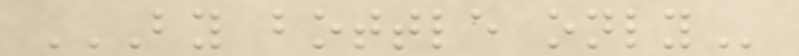BY BOTTLE ONLY
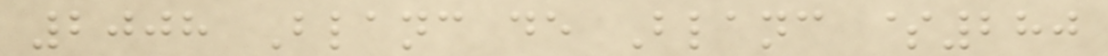2008 Blanc de Blanc $280
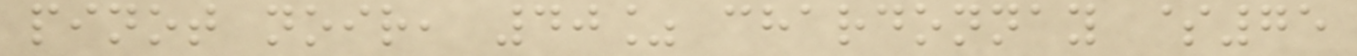pinot noir, 40% chardonnay $75
